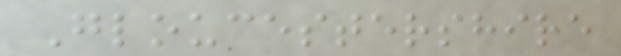Gloucestershire
